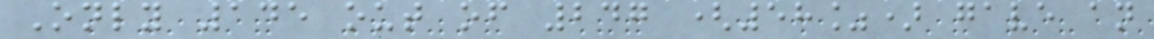Only 145 out of 247 (58%) gave an
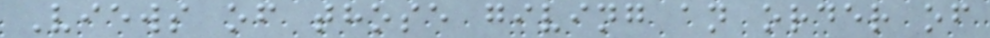Views of those giving an order of
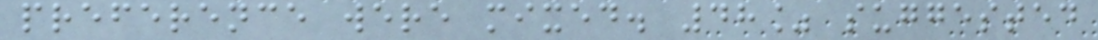preference were mixed. 48% suggested
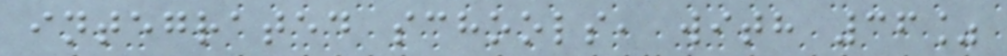integrated schools, with 36%
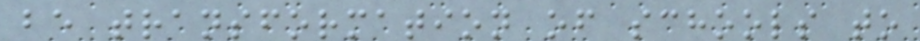be transformation of schools to
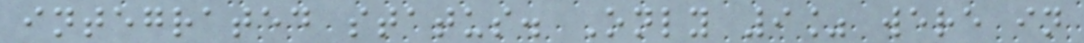integrated status. Only 9% were in
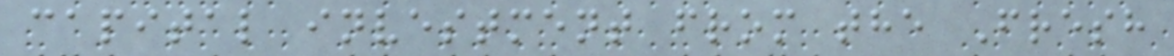capital investment from the Fresh
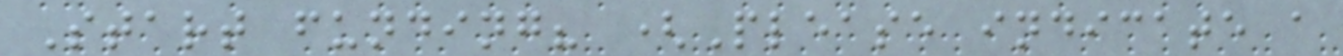Start funding? (Please indicate a
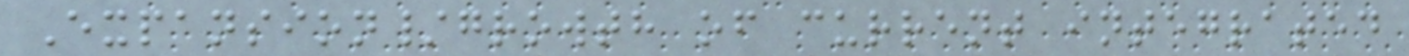Expansion/growth of current integrated
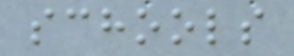schools
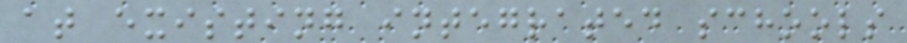at existing integrated schools
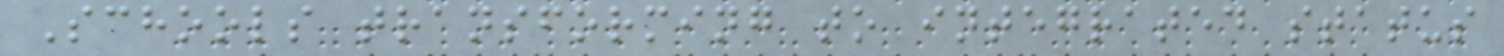Schools transforming to integrated status
